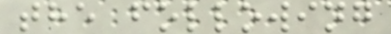the following
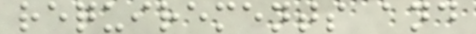requirements and
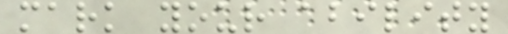mark your ability
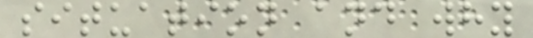situation and why
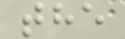the
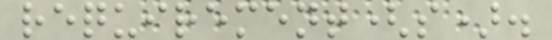requirement(s).
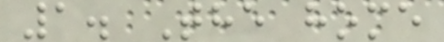1. The home
